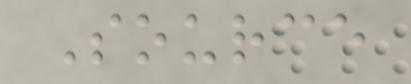Source
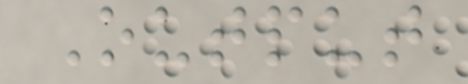Output
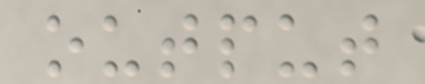output
